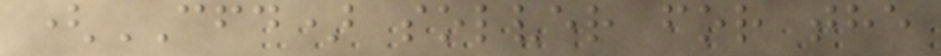(CFD) solver for the
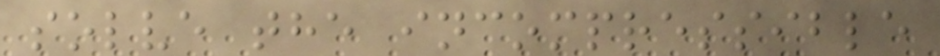solve the incompressible
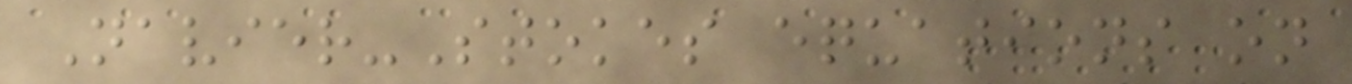Navier-Stokes equations on
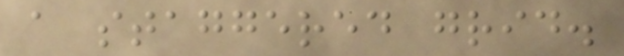a staggered grid.
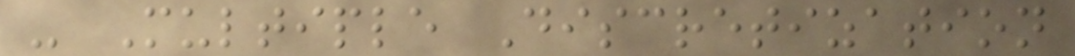- Multiple Discretization
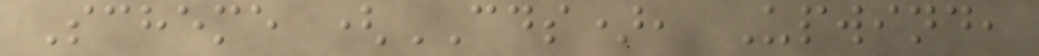Scheme (CDS), Upwind,
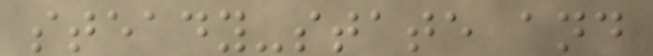steady-state and
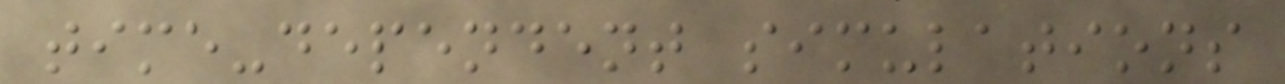time-dependent simulations
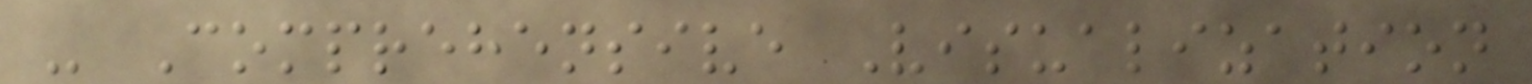- Comprehensive Visualization
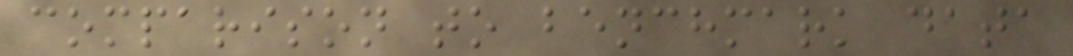comparison to benchmark data
